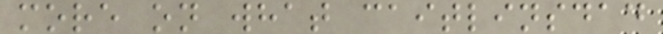more on what caitlinsdad
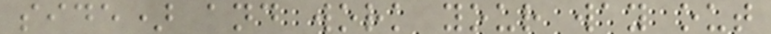side) and work your way out
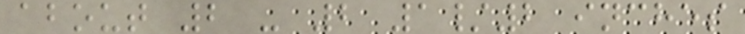about 2 - 2 1/2 inches
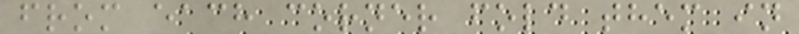from each corner fold them in
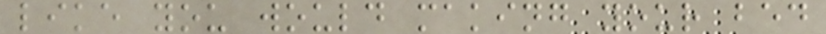like you would making your bed
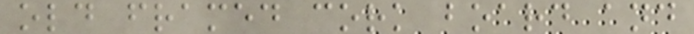old framed cork board and
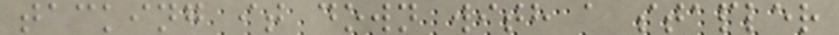tacking it down with a stapler
